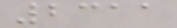2311
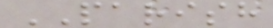PARISH
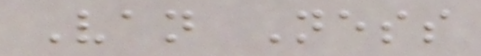Van Ness
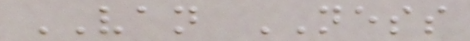VAN NESS
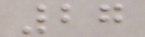27
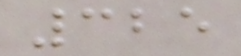325
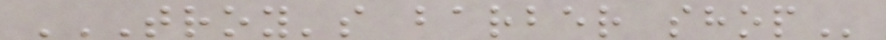TROY'S BARBER SHOP
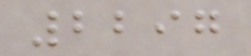2297
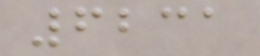6231
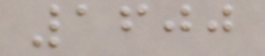1600
